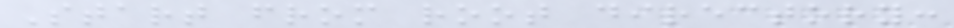Start from root directory:
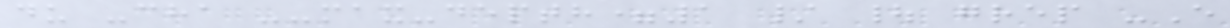du -cha --max-depth=1 / | grep -E
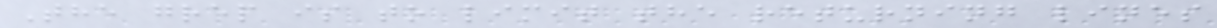The grep is to limit the returning lines
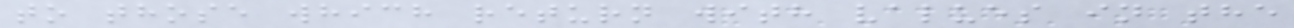to those which return with values in the
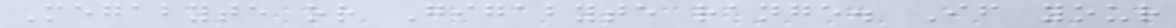Megabyte or Gigabyte range. If your
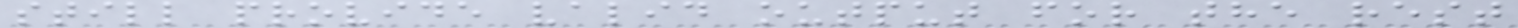still provide valid output for the rest
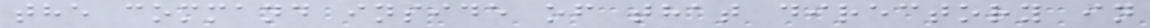the command inside of that directory in
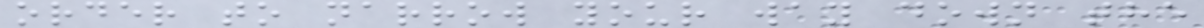order to narrow your way down the
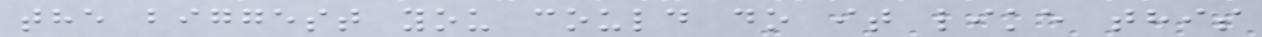the biggest you could do it like this
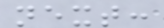next:
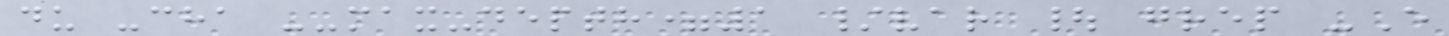du -cha --max-depth=1 /var | grep -E
